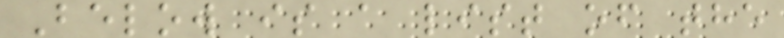Below is a list of the
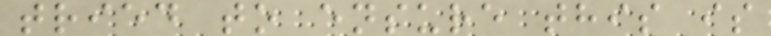tried to ensure this is
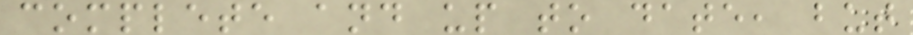complete and up to date, but
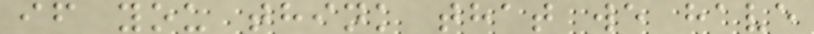if you think that we have
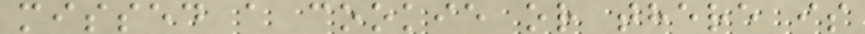missed a cookie or there is
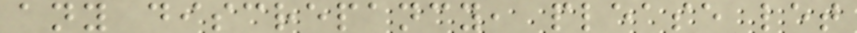any discrepancy, please let
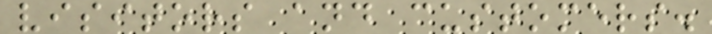visitors and customers.
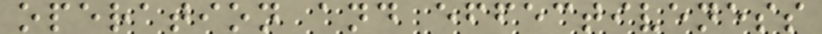operation and effectiveness
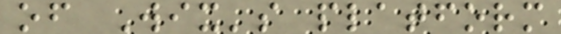of Wix's platform
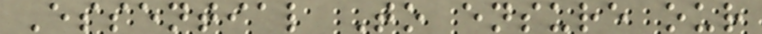Essential To ensure our
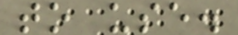to use.
